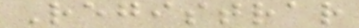Registrar
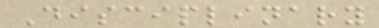Disciplinary
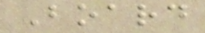Board
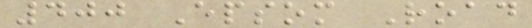400 Epsom Road
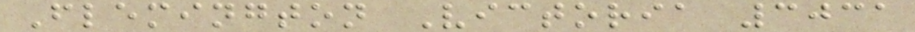Flemington Victoria 3031
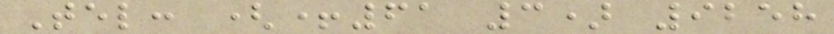Tel: (+61 3) 9258
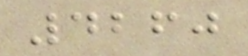4260
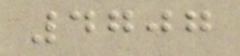4707
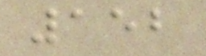152
